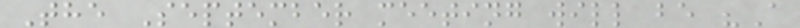The September meeting will be "A
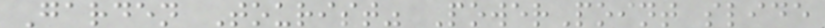Garden Tourist" PowerPoint slide
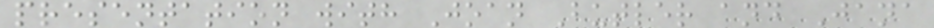presentation with Joan Butler and Jana
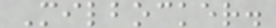Milbocker.
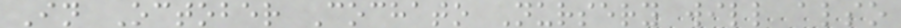In October Cochato Nursery will also
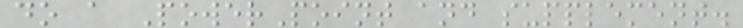do a PowerPoint and supplement.
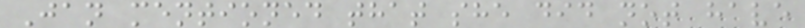Jan mentioned that she did not have
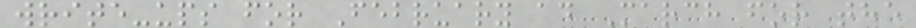write-ups for February ad March for the
